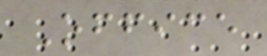Office
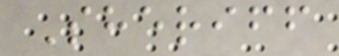Sheriff
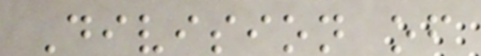Division of
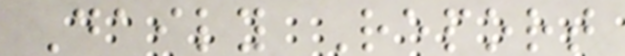Daily Report
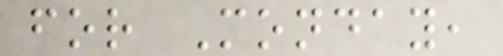for Monday,
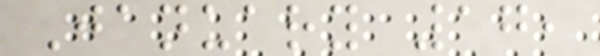January 17,
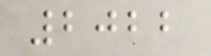2022
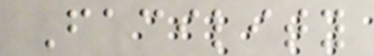Facility
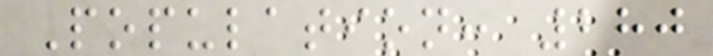Population: 280
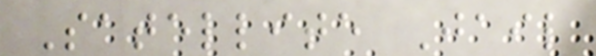Satellite Jail
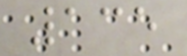135
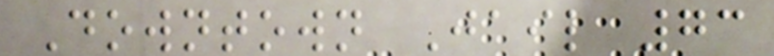Downtown Jail 73
